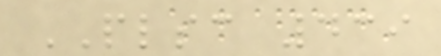PLSC 439
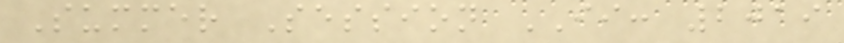Summer Session II: 2019
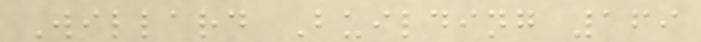Willard Building 169
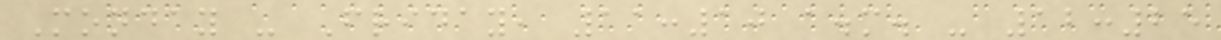Monday - Friday, 11:10 a.m. - 12:25
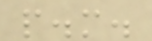p.m.
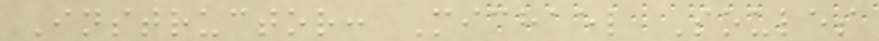Instructor: Michael Soules
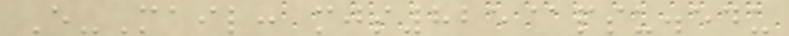E-Mail: mjs825@psu.edu
